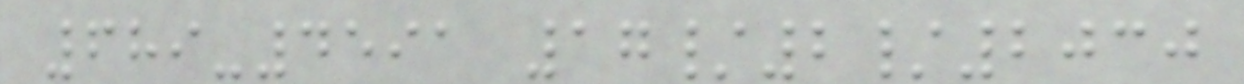689-4591 17/2/2030
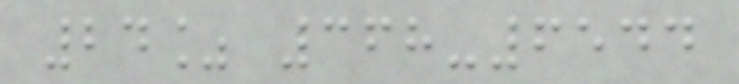24% 368-6544
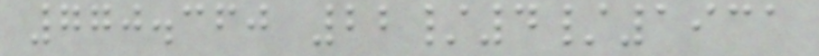770.360 22/4/1931
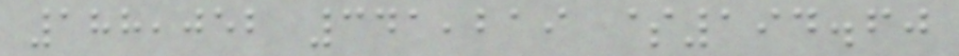188,052 341,219 $194.60
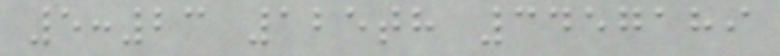5:23 125th 3457189
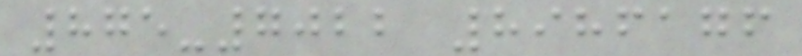875-7022 8986176
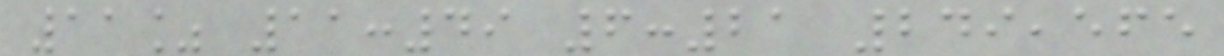11% 11:49 6:21 249,565
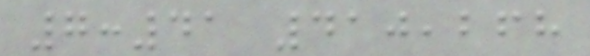7:41 410,268
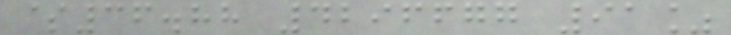$36.88 4296677 91%
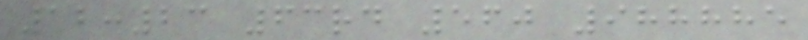12:23 63rd 560 988885
